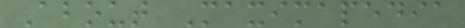About Maximapedia
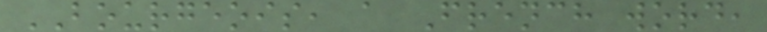BOURGEOIS, a French word,
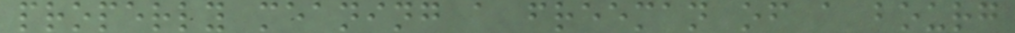properly meaning a freeman of a bourg
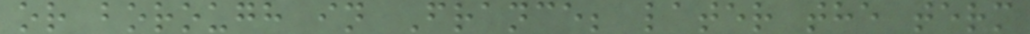or borough in France; later the term
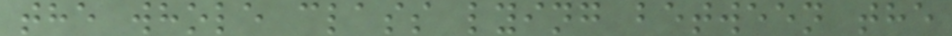the whole class lying between the
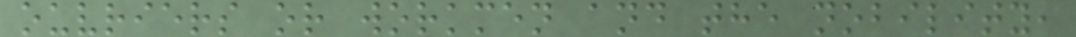ouvriers or workmen and the nobility,
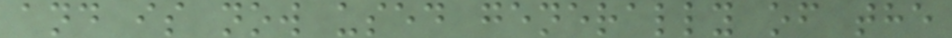and is now used generally of the
